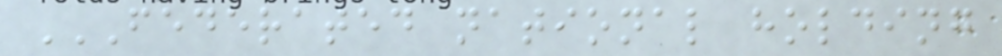FEDERATED NATIONAL HOLDING
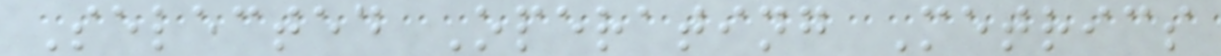Selected Operating Metrics
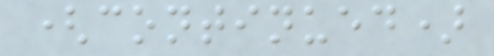(continued)
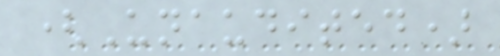(Unaudited)
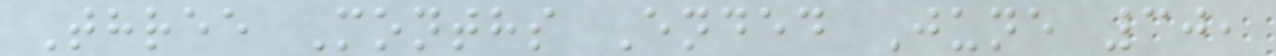Three Months Ended June 30,
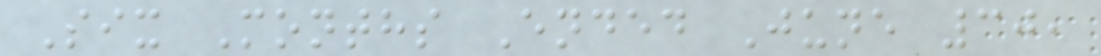Six Months Ended June 30,
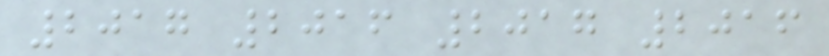2017 2016 2017 2016
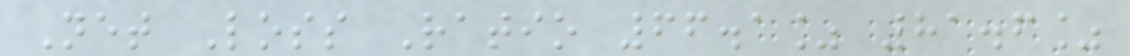Net Loss Ratio 66.1% 81.6%
